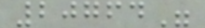20764"
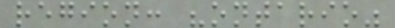region: "ontario"
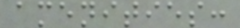amenities:
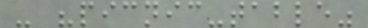- "picnic-table"
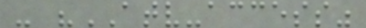- "ATV-access"
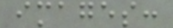images:
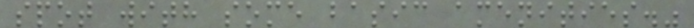spot with some basic amenities."
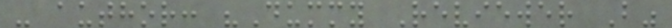- author: "Dummy Reviewer B"
